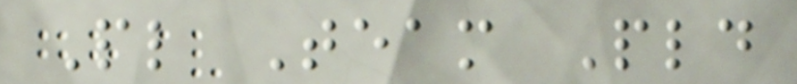Pl Team Pld
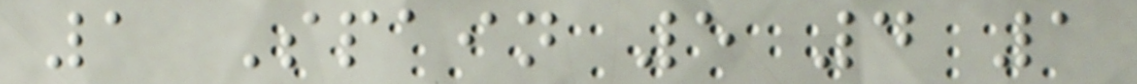1 Spain 5 4 1
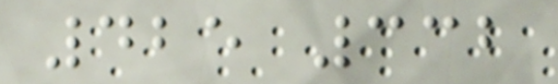425 332
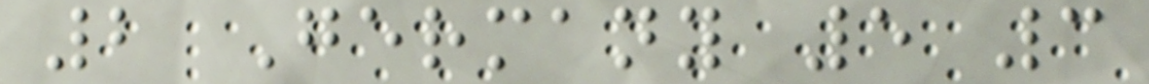2 Germany 5 3
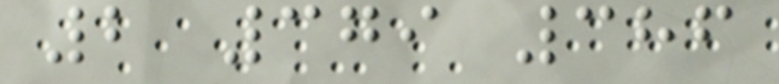2 379 386
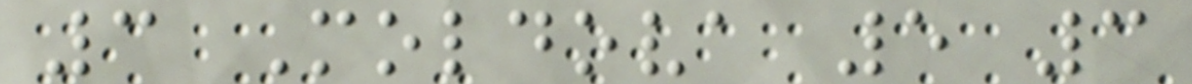3 Moldova 5 3
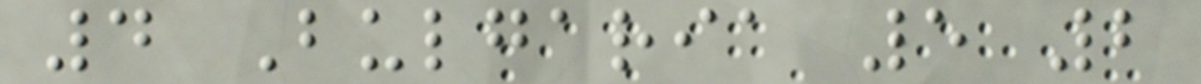4 Bulgaria 5 2
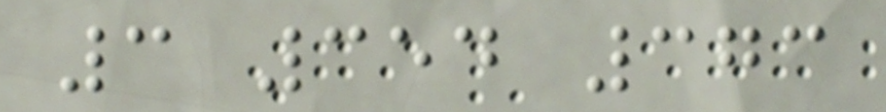3 354 373
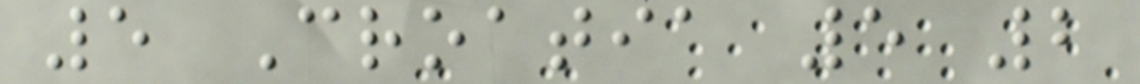5 Croatia 5 2
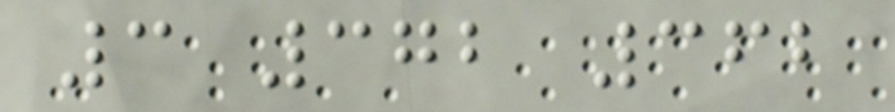3 372 362
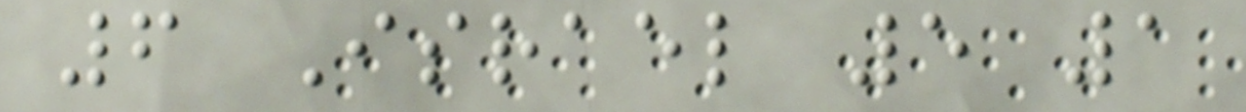6 Israel 5 1
